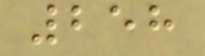258
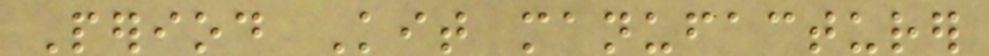Period Kit manufacturer
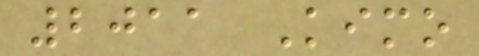2011 Kimo
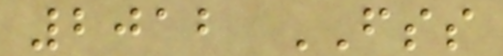2012 FSS
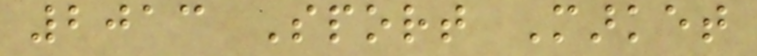2013 Sport Market
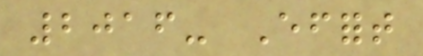2016- Effort
